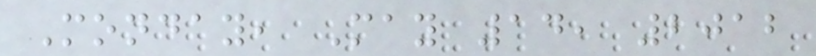Monday, May 14, 2012
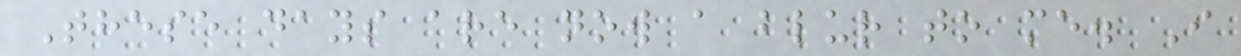These days are now a blur to me. I
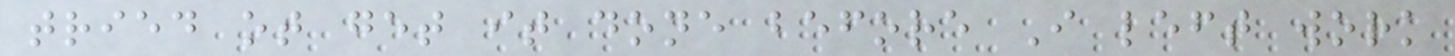tried ot get it done before I left work
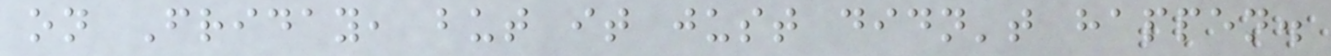on Friday, but it just didn't happen.
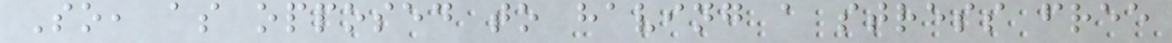So, as opposed to having a stress free
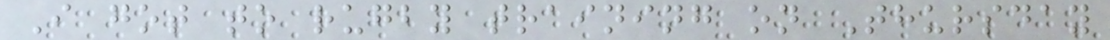I got to rugby training on Thursday
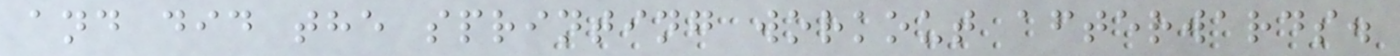and did the sprinting workout afterwards.
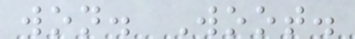won. Woot.
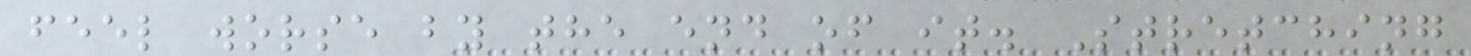feel worse by the end of it. Stretching
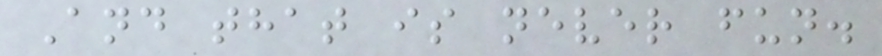And that is never fun.
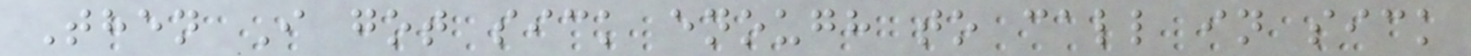Then I got sick enough to call in sick
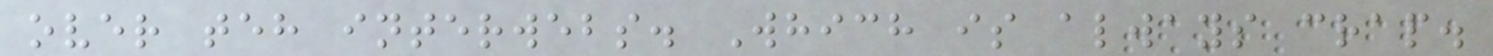over teh interwebs. Which is always crap.
